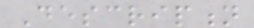Description
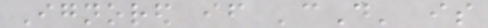Ignored if 'cD' is
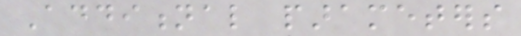Additional parameters
